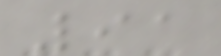91
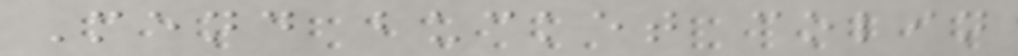Mend bucket colin
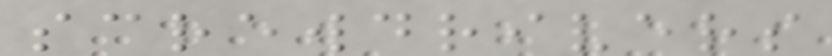screwdrivers
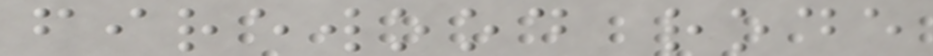firewood rode
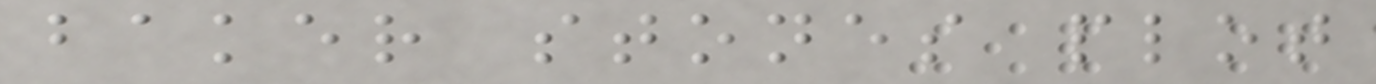baker stones plot
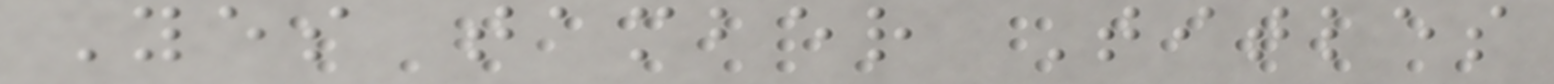Yes tamber Titles
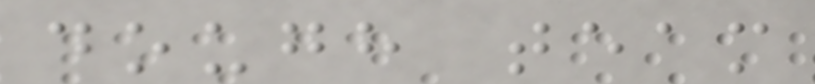dough team
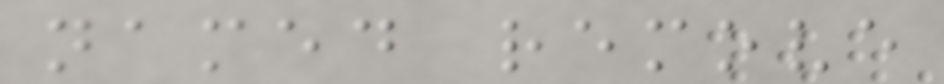named remove
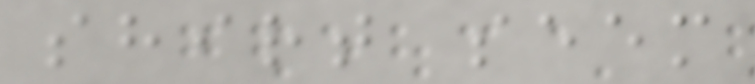shirt seem
